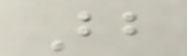Bb
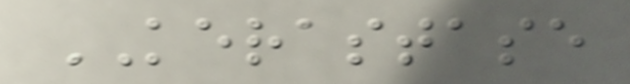KERASTASE
